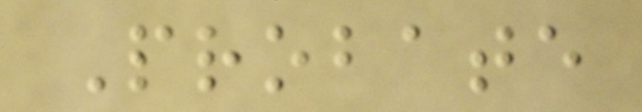Probate
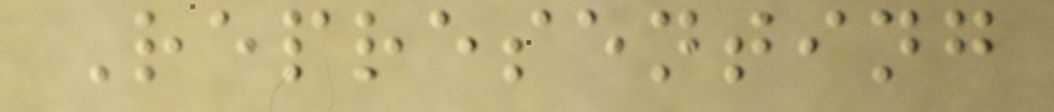Representing
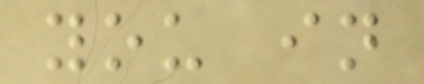you in
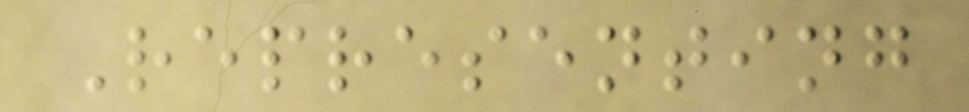Representing
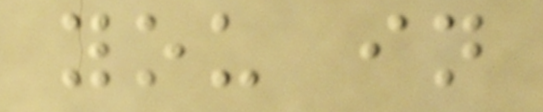you in
